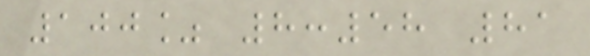100% 8:58 81
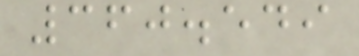360.549
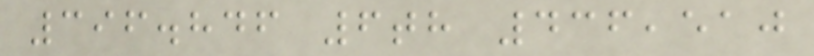396.846 6th 436,510
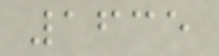1635
